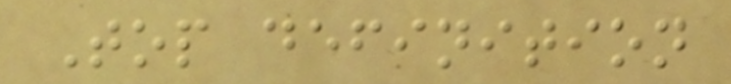Top definition
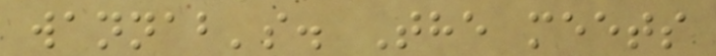wannab's. The meets
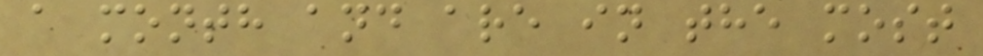a month and are in the most
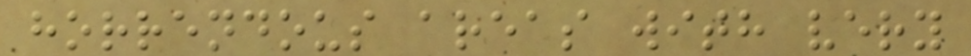horrendous areas with very
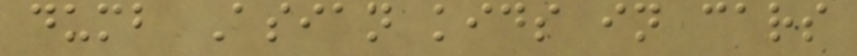dumb Asian kids in cars
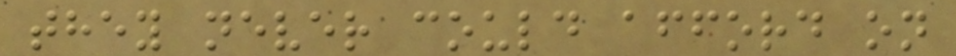they never could afford on
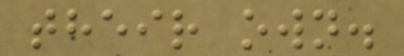their own.
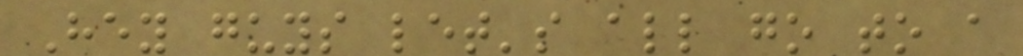Hey guys let's all go to a
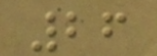26
